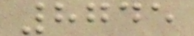8745
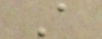A
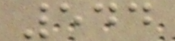544
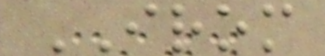IROM
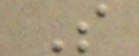S
